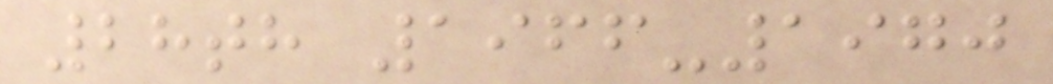28th 1966-1970
